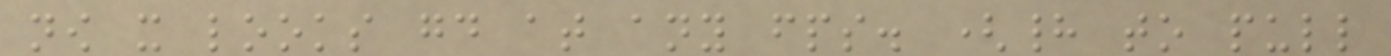now it looks good at any fps. (had to pull
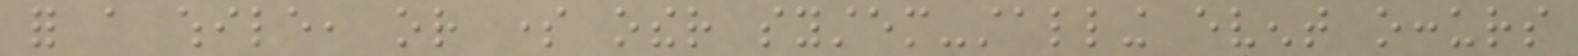for a while, or some other system-stalling event occurs
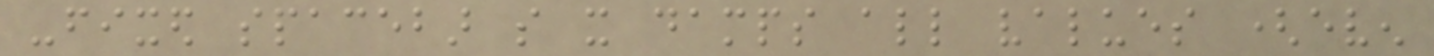-fixed spacebar so it damps all values (even
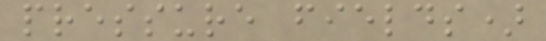pressure fields)
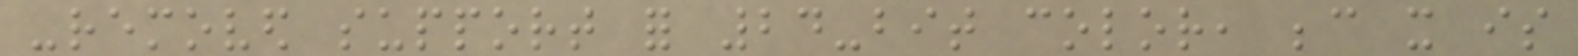-removed support for 24-bit color, because it is
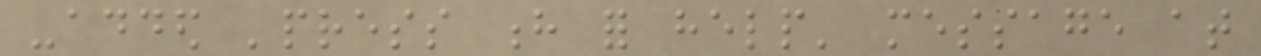-added 'press h for help' message at
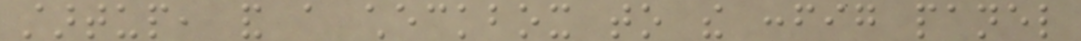startup, and a checkbox to the config panel
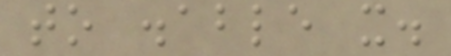to disable it.
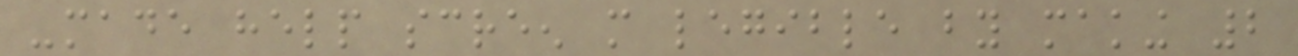-made help screen more legible by making 2
